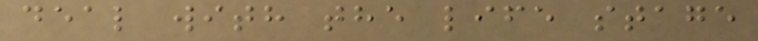deal with the life stage
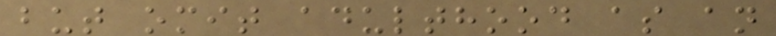but omit adulthood as an
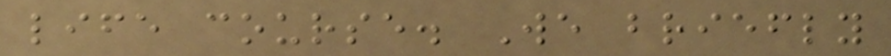life course. We briefly
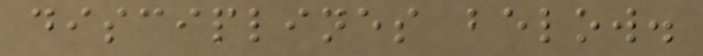disciplines below.
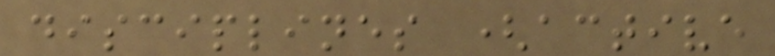disciplines (active
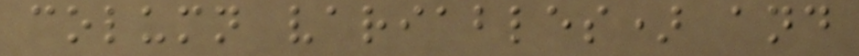column variables) and
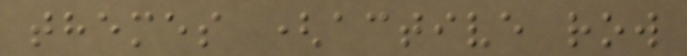themes (active row
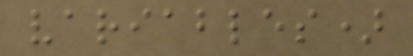variables)
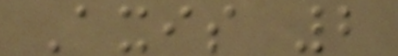Axis 2
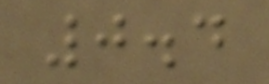0.4
